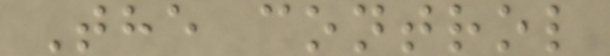The control
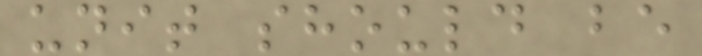unit should be
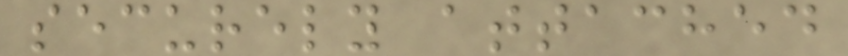securely attached
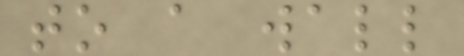to a wall
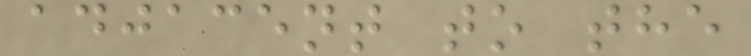adjacent to the
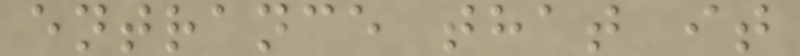entrance that it
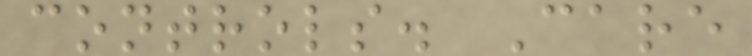controls. Care
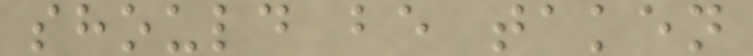should be taken
